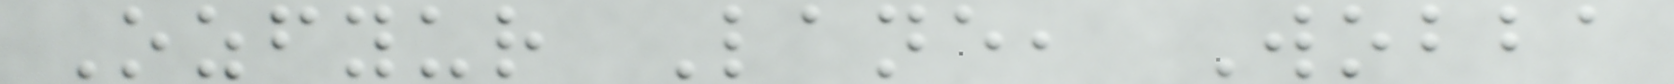Ozfyur Lane, Wobba
